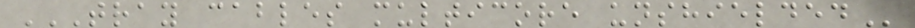TRAY CABLES MULTICORE UNSHIELDED
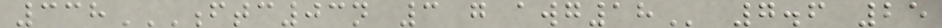338FTC03N 3 G AWG18 7.6 25
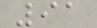91
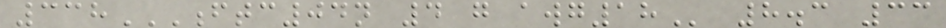338FTC04N 4 G AWG18 8.3 33
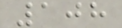108
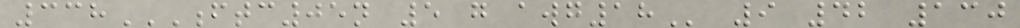338FTC05N 5 G AWG18 9 42 130
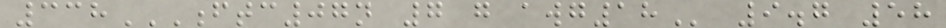338FTC07N 7 G AWG18 9.7 58
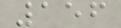156
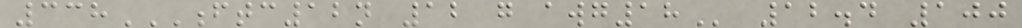338FTC12N 12 G AWG18 12.4 100
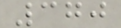370
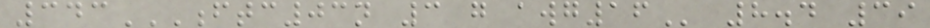343FTC03N 3 G AWG16 8.4 39
